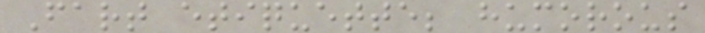Fart etiquette; humorous
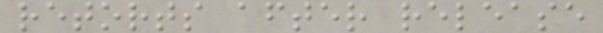retorts after release
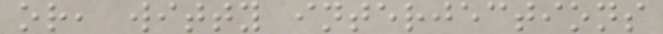or, witty interjections
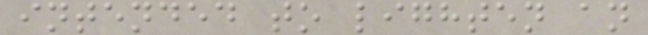intended to lighten an
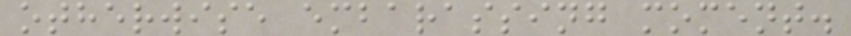otherwise embarassing moment.
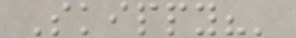Skippy?'
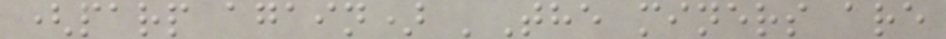(parp again) 'The miners are
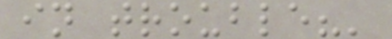in trouble?'
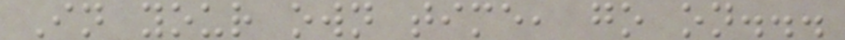In your own time, go on...
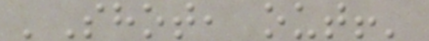'Shot, out!'
